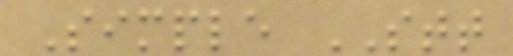Simple STT
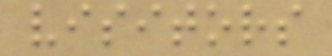visitors
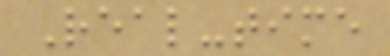Real-time
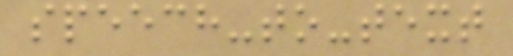speech-to-text
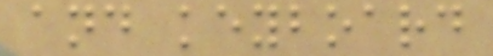and keyboard
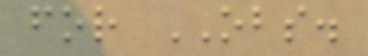for OBS.
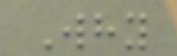Why
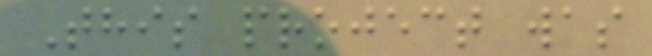This project was
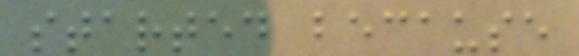started because
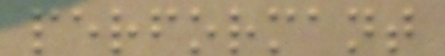performant
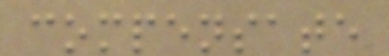compensate
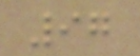97
